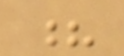?
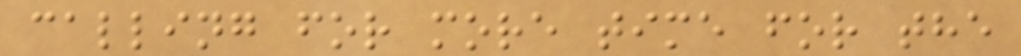calling for more time for the
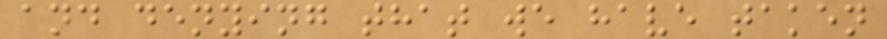and denying that we have taken
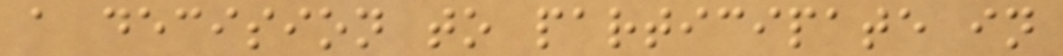a decision to participate in
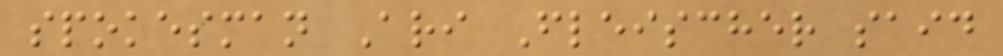spokesman Ari Fleischer said
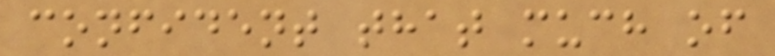confident that much of
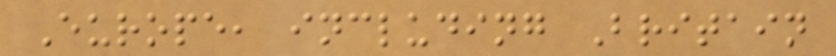Europe, including Britain
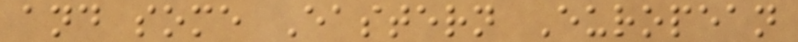and some Eastern European
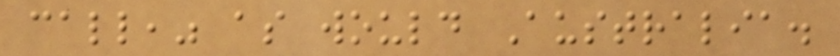call," as would Australia.
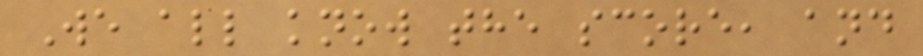We all know the score, and
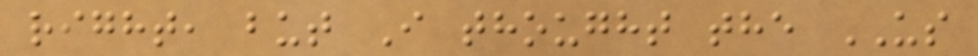right, but I thought the US
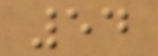54
